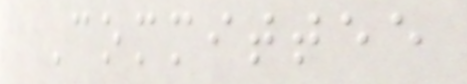Committee
